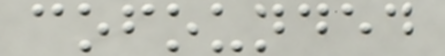cofounded
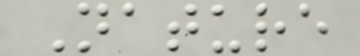Nature
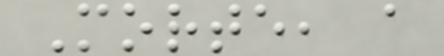Morte, a
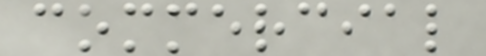commercial
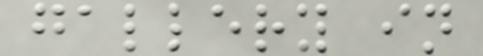gallery in
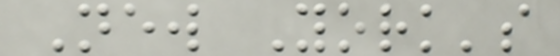New York's
